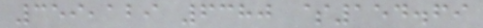359,129 6380 $154.69
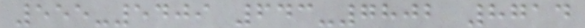555-5409 643-7802 8714
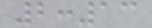2:13
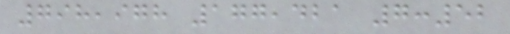798,978 177,421 7:52
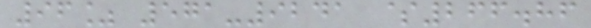96% 571-9241 $266.86
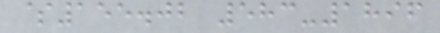$155.02 583-1896
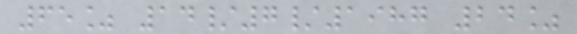65% 14/7/1987 24%
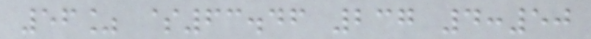56% $63.46 237 4:50
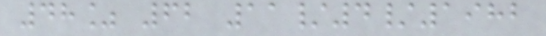48% 62 11/4/1982
